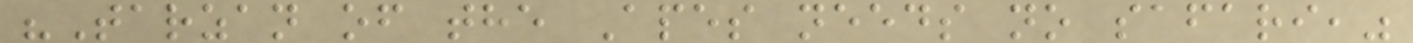"Tarzan of the Apes needs no safari,"
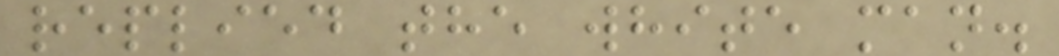replied the white man.
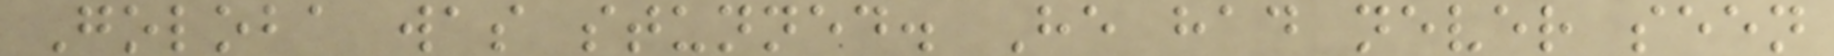Goloba was stunned. He had never seen
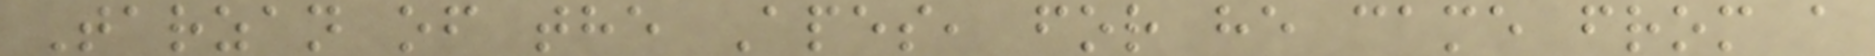Tarzan of the Apes, for he came from a
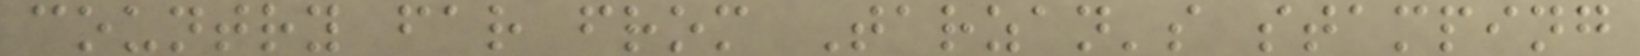country far from Tarzan's stamping
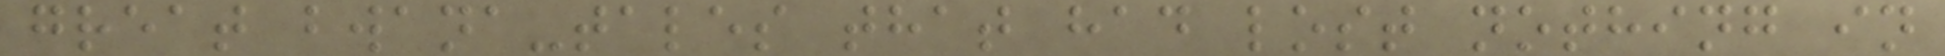great bwana-tales that had lost nothing in
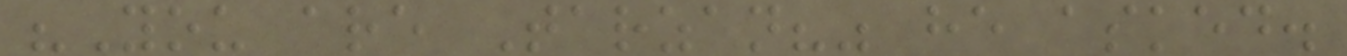"You are Tarzan?" he asked.
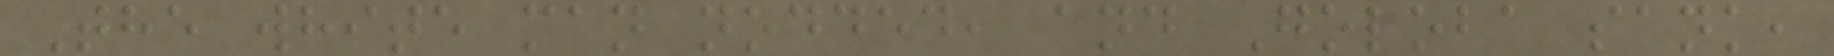The white man nodded, and Goloba sank,
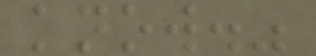know."
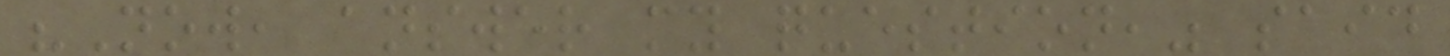"Now, answer my question," said
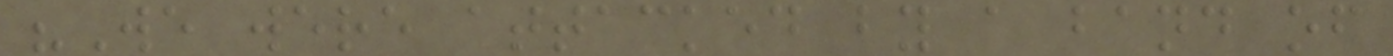"We were attacked by a band of
